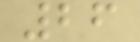26
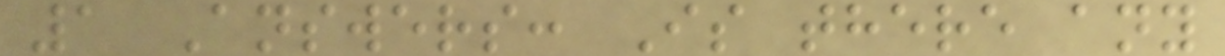1 Answers: Is there any
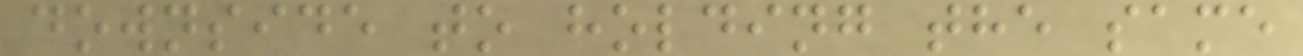downside to holding the same
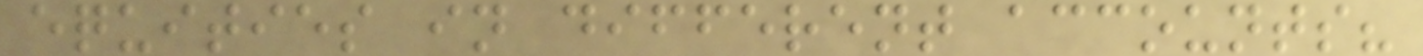equities in different accounts?
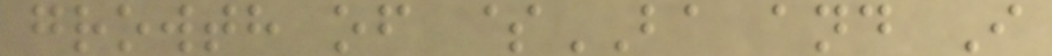growth of $BA and I
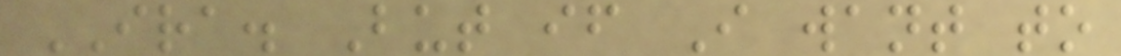IRA. But if I want to
